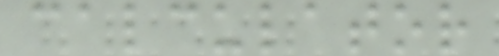calculator
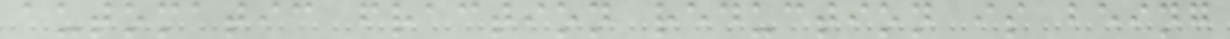automatic fraction reduction is being
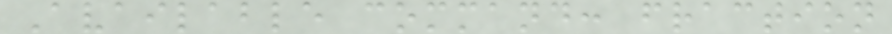Available command: fraction
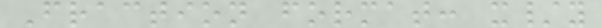Fraction format: x/y
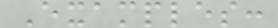Examples:
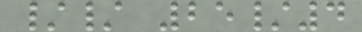// 25/4
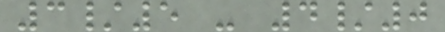3/5 - 4/0
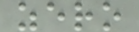zero
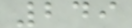249
